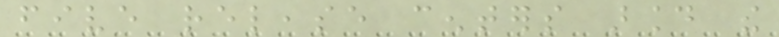five release centers around the
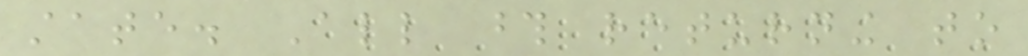state. All those returning to
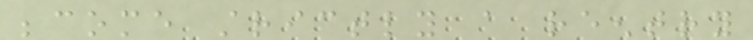become strictly a reentry
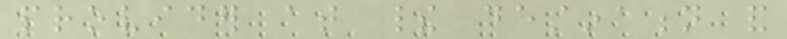provider at their destination and
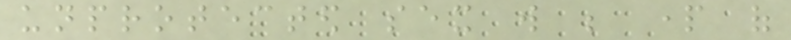unprotected sex will be part of
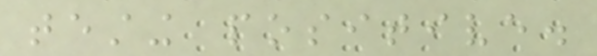testing positive.
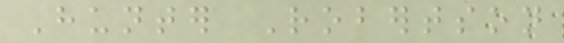Hunter Robertson
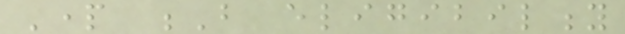Part B eligibility
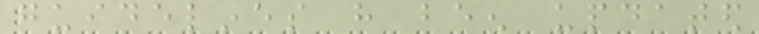guidelines have been updated
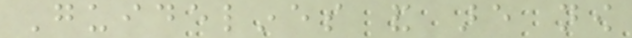Guidelines and are now
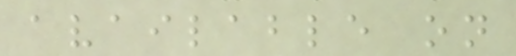available on
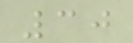30
